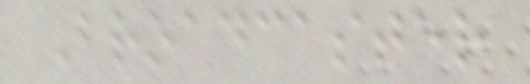Broadcaster
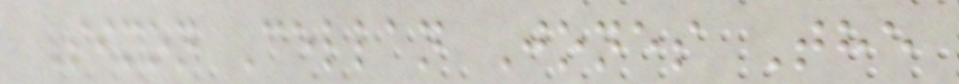Simon Cellan Jones The
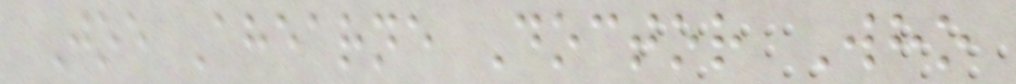Joe Ahearne Doctor Who
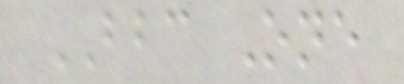BBC One
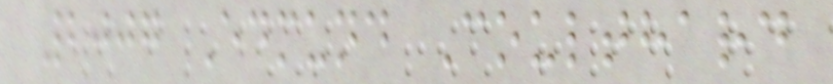2007 Edmund Coulthard
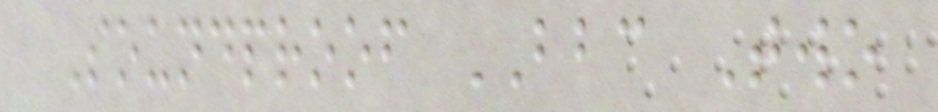Soundproof BBC Two
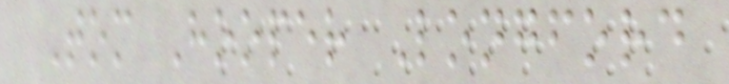Tom Hooper Longford
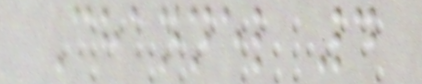Channel 4
